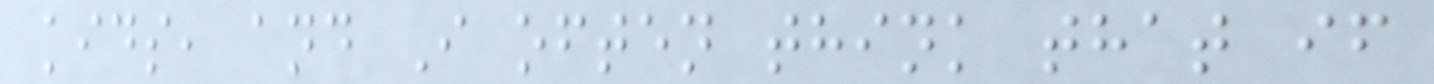kids, and I often think that if
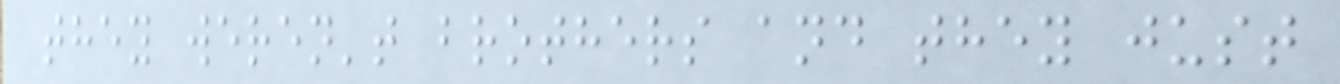they weren't brothers and they just
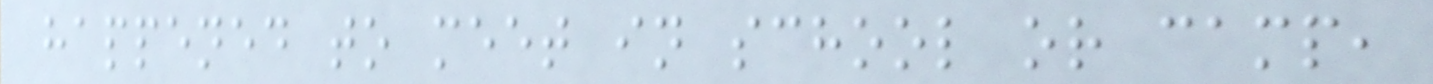happened to meet in school or camp,
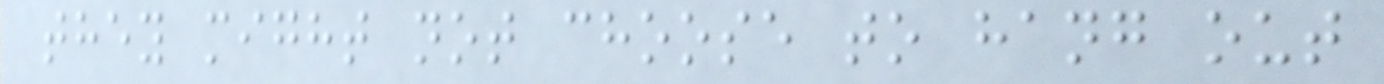they might not choose to hang out
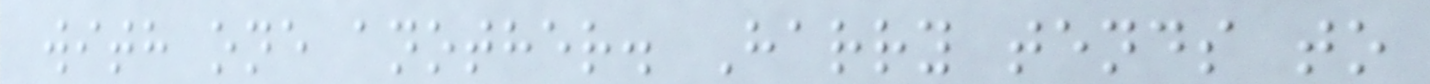with one another. Harry tends to
